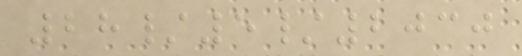28/5/2030
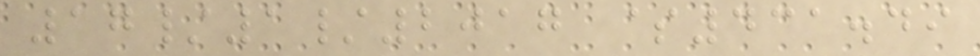17/1/2017 $431.49
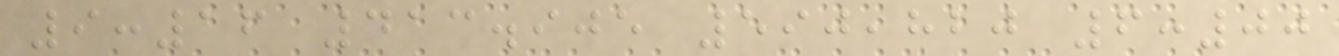9:16 413.905 590,820 6:00
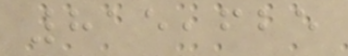815,625
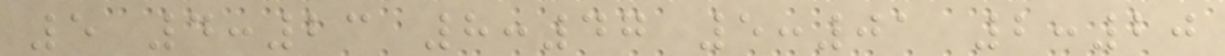5 4:23 8:47 5:01 2:20
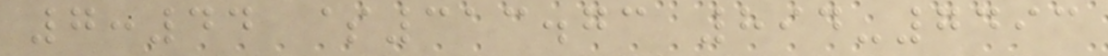7:44 $313.73 894-7493
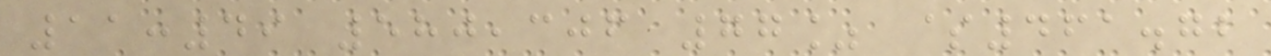11:49 580,306 77% $461.72
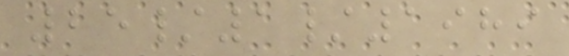25/1/1989
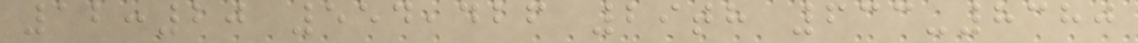12:20 554,426 29th 633-8380
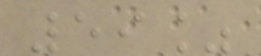59%
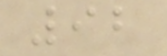92
